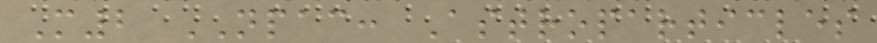M2 NPAC: Astroparticles
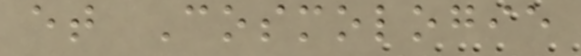et Cosmologie
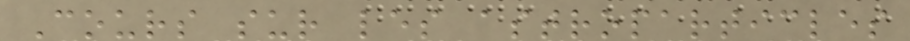Cours sur les astroparticles
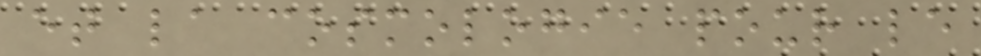et la cosmologie pour le
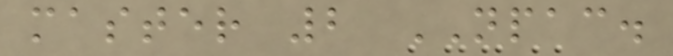master 2 NPAC.
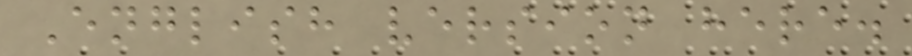English version here.
